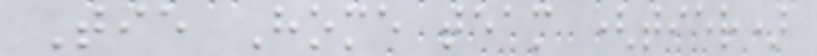Tie Home team (tier)
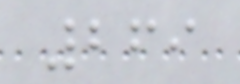269
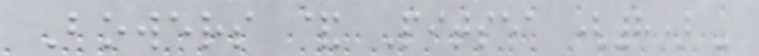Bowers & Pitsea (8) -
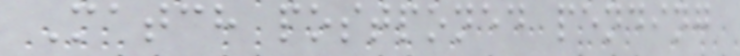Match postponed pending
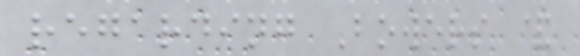regarding Bowers &
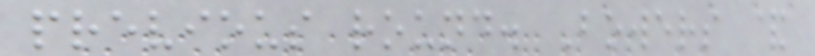previous round. Bowers &
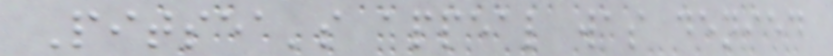Pitsea's appeal was denied
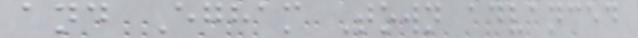and Egham Town advanced
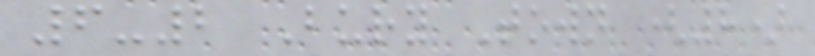6-2 Bury Town (8)
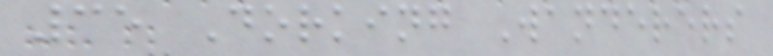35 Dorking Wanderers
